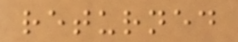returned
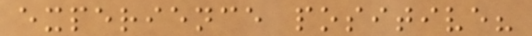experience positive?
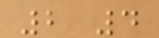2 4
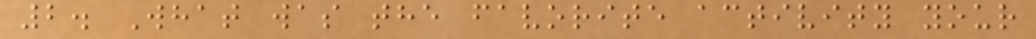2. What was the favorite activity your
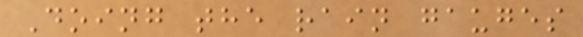Doing the rain gauges
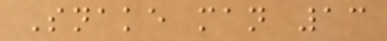Snake man 13
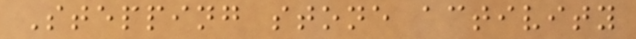Stepping stone activity
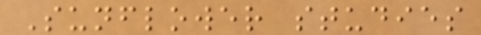Sunflower studies
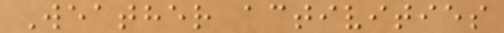Weather activities
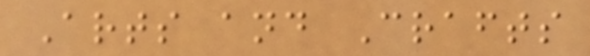Arts and Crafts
